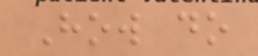How do
